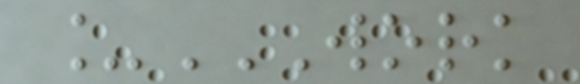_WORK
